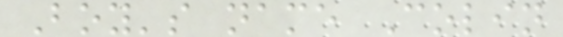Boy's name Colin
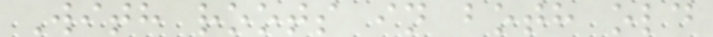With roots in both old
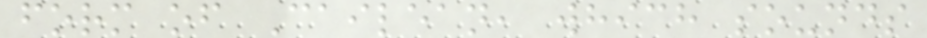form of Cailean, which sounds
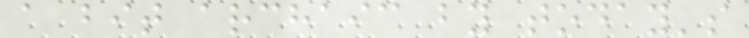a bit archaic by today's
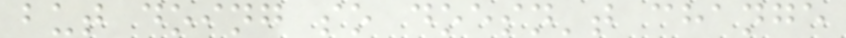but doing so doesn't change
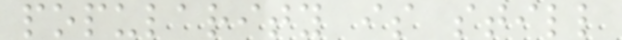popularity is still
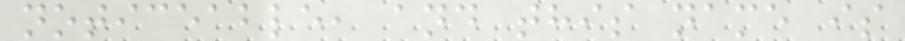noticeable, and this name is
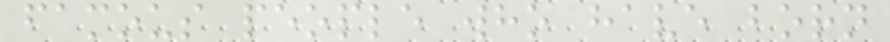famous people who have born
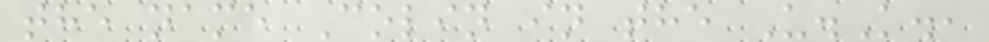the name Colin in the U.K.,
